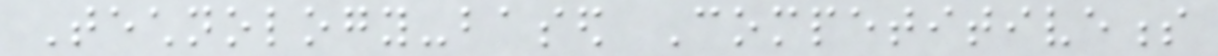Technology-based Competitiveness
